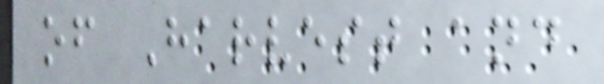of Harvest and
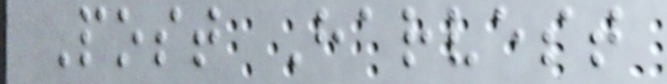Post Harvest
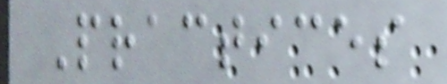Practices
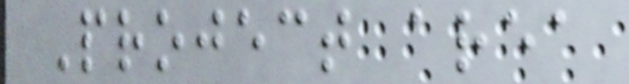Project area
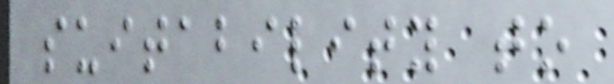suitability to
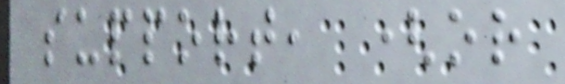support, (or
